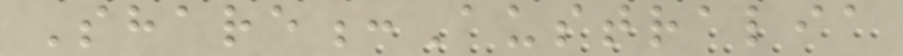Share:Australia
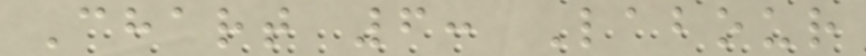Chart 6: Labour
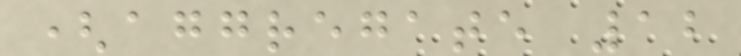(aggregate 12
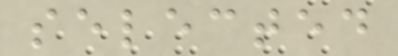selected
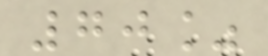70%
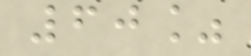60%
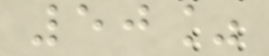50%
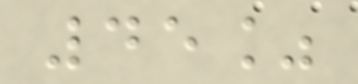45%
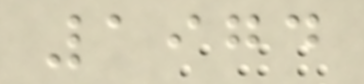1974
